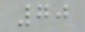70
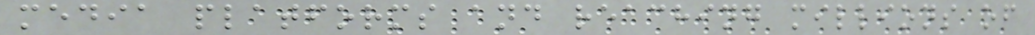media platforms and reaching millions of
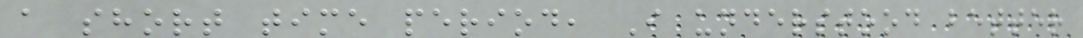a short time period, I understood better
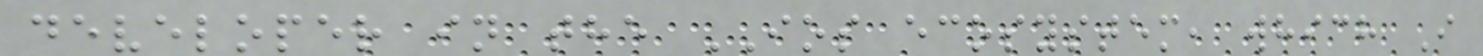developer in the IOS ecosystem, which I
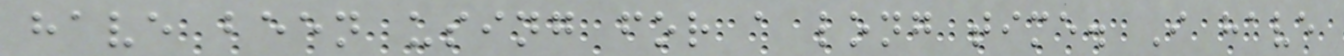have been using for a long time. I have
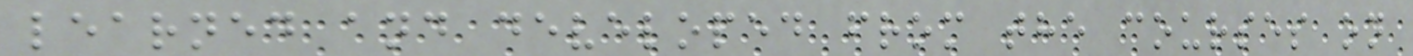learned and developed from the courses on
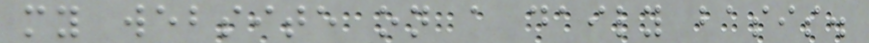my website on a daily basis.
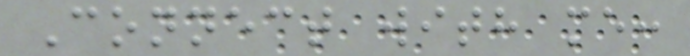Connect with me:
